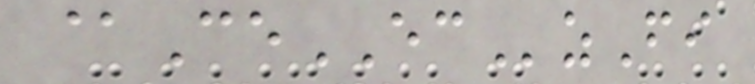@CeECzFi
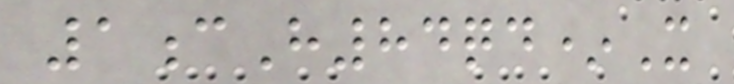1cH84qd*X
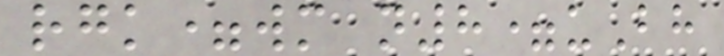rgk=wm n8=uBh
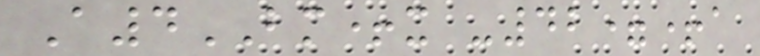A4BM+x -42=+a
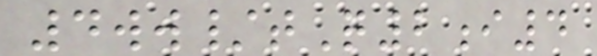4ww/tQ2i4
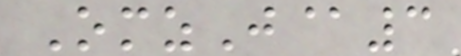OmzJ@3
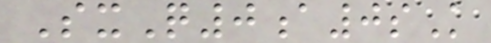SxQ0a0sK
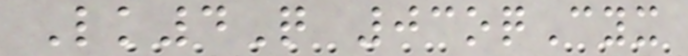Lk4Q 03oqCyx
